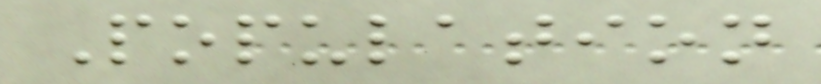Population
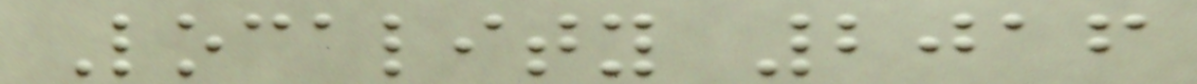Locality 2016
